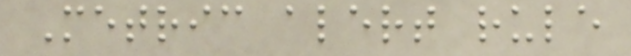Metric alert rule
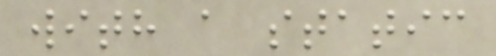with a static
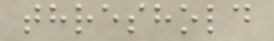threshold
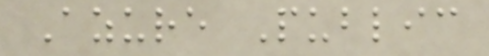Azure Public
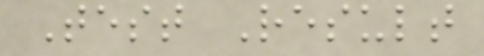Test Result
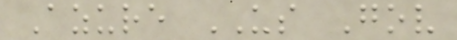Azure US Gov
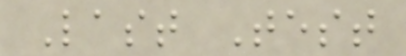Last Test
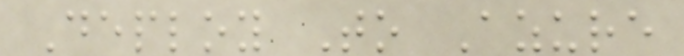Deploy To Azure
